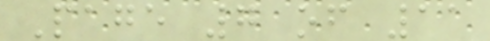Page 7 of 11
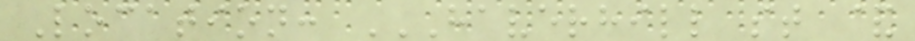Location: HAVERHILL ST &
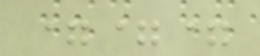===
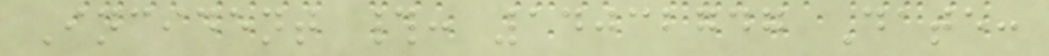Incident #: 14032747 Date:
